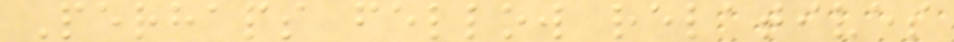Perhaps fellow relatives
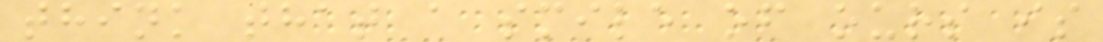think that a smile of ours is
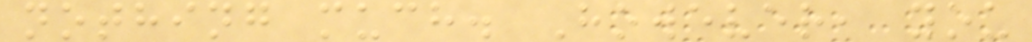nothing much. However, you
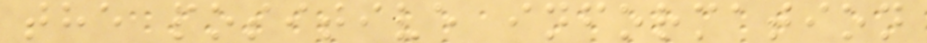the positive information
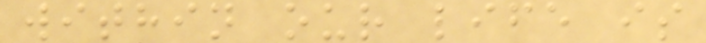within our life is
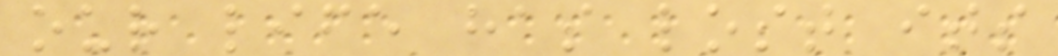our life has lost its
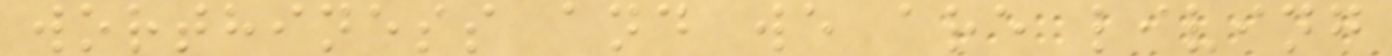worthiness and we are living
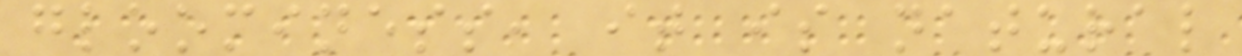gloominess, it is natural
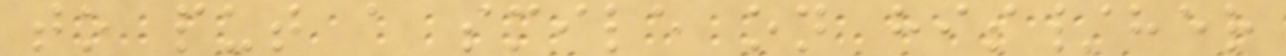to put a smile on his/her
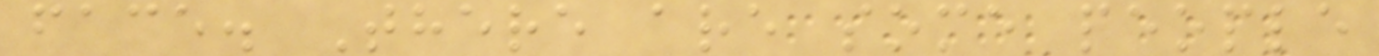face. There are some people
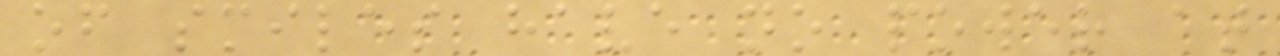of smiles have no power at
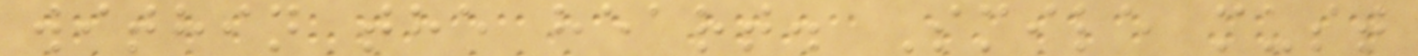within the heart. Smile must
